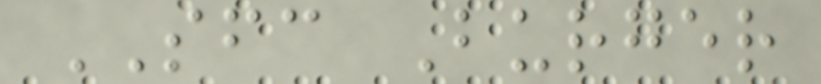SFC Burger
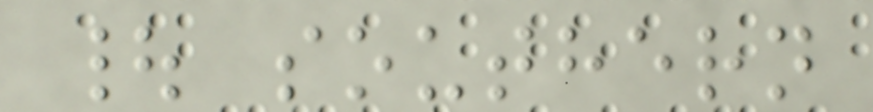| southern
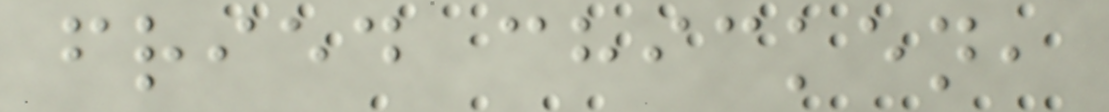fried chicken,
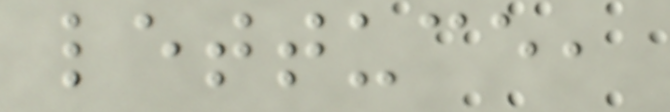lettuce,
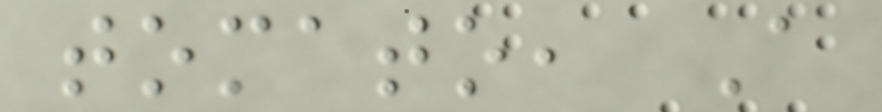tomato, A
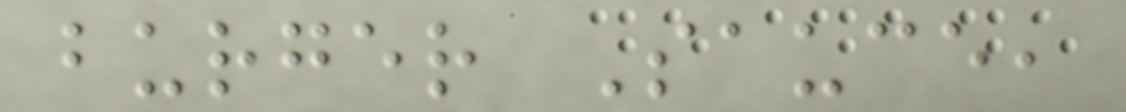burger Sauce,
